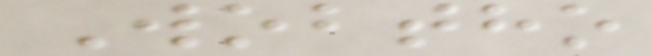Wobtho
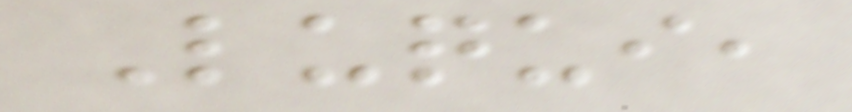Luqui,
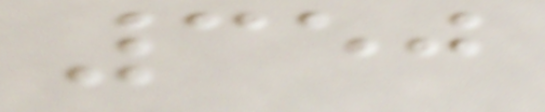350
